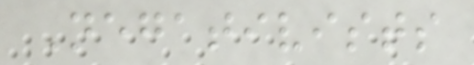Negativists
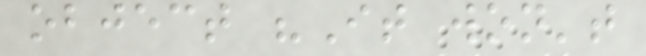object "It won't
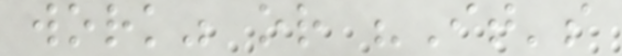work" or "It's
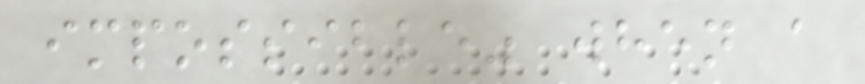impossible" when a
